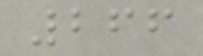266
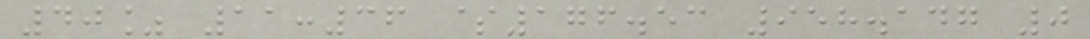40% 11:36 $176.53 958.147 0
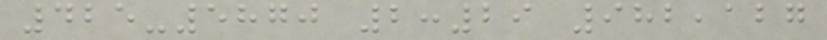425-5870 2:29 982,127
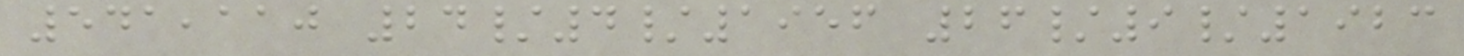541,110 24/4/1956 26/9/1923
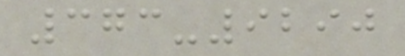373-9290
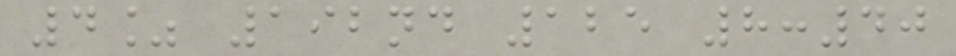4% 192nd 125 8:40
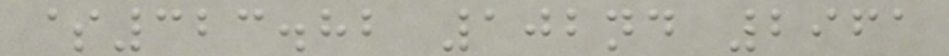$323.82 102nd 2961
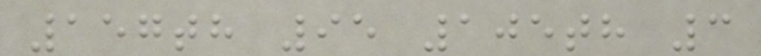157th 95 105th 3
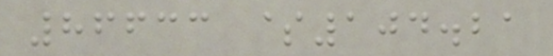86633 $104.21
